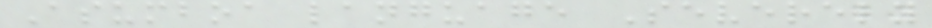Asumboa language Severely
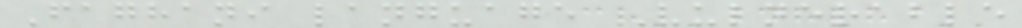Faghani language Vulnerable
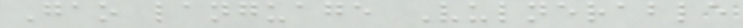Gao language Vulnerable
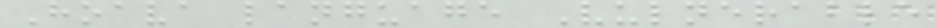Hoava language Vulnerable
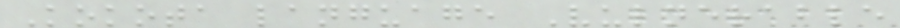Kokota language Vulnerable
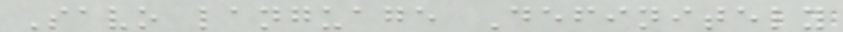Savo language Definitely
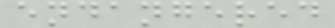endangered
